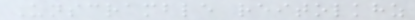Unscramble reitolkhz
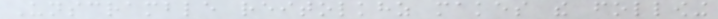Unscramble reitolkhz makes the following
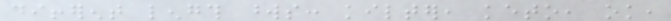different length words: kilter, keto, ok,
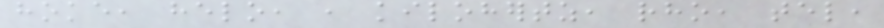hoke, helo, , kilohertz, rho, tel,
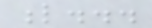l...
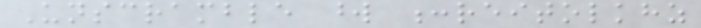Unscramble word :reitolkhz
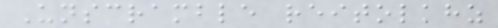Unscramble reitolkhz
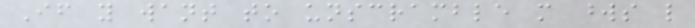If you want to unscramble more words like
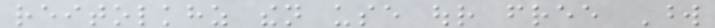reitolkhz then use our free Word
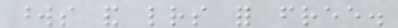words and letters for free.
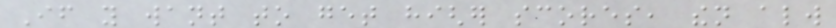If you want to get higher scores, then always
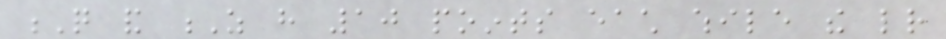Q and Z have 10 points each while the letter
